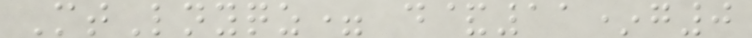MtLnyqz= d&11*g0
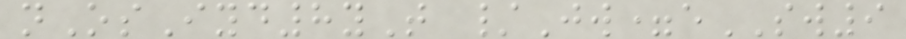nOsIyd8yT /Jw=eSW9
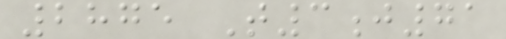2875 T3j71
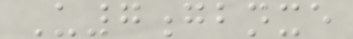U7gbnxe
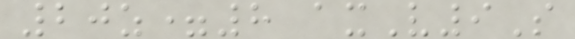20z=8 axV9S
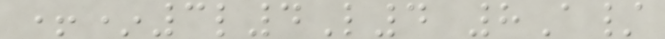+*3l4L4 8A/
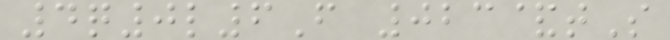4q0l6F 023&tS
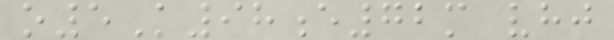o5K98e72m vhj
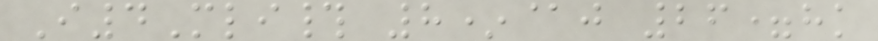I4Mli# 8*@j 26=hk
